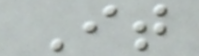It
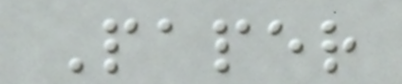Paper
